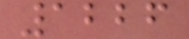1226
